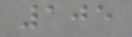105
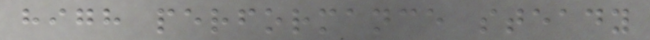high performance steady
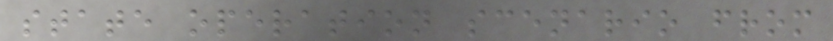state operation scenario from
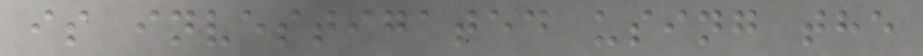is investigated using the
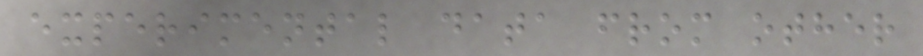experimental data from other
